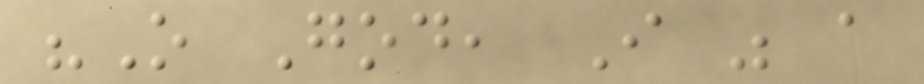"O God, I was a
